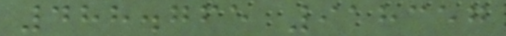488.765 918357
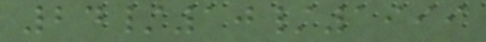24/10/1999
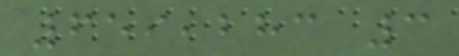659,283 3
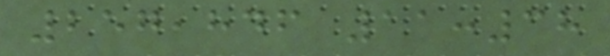257,846 11:38
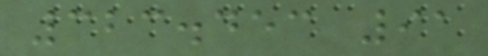323.453 91
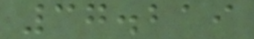37.219
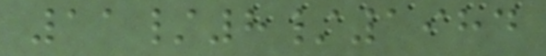11/8/1984
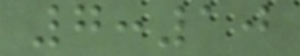7:10
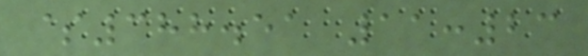$388.51 11:23
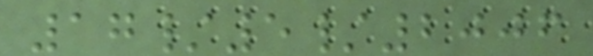17/5/2006
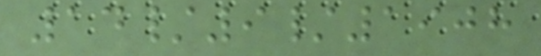14/9/1908
